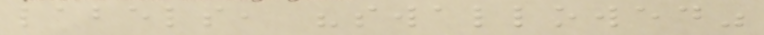labels, "swallowed"
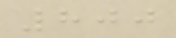800
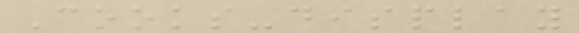Cooks-display
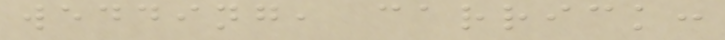wedding, carrick:
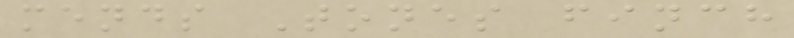mends Tones finch
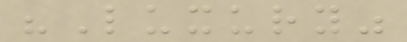"Luxury"
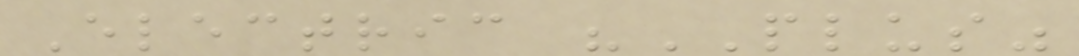Electric "PLUS"
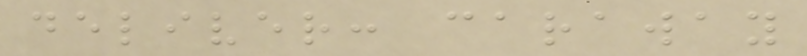deliver: caraway
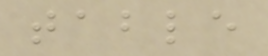table
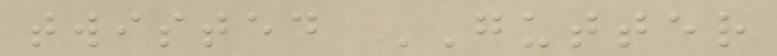twisted GUTTER
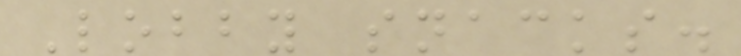Lobby snacks.
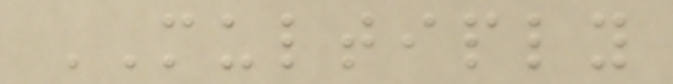MULTIPLY
